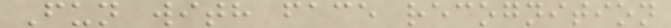Fun with face recognition
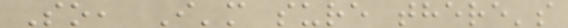So, I'm sure there's
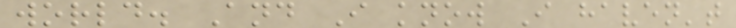world. And I know I haven't
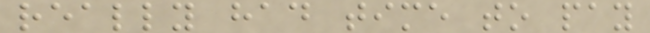really had time to pay
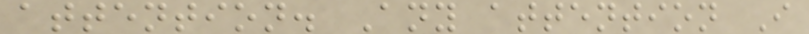attention. Any attention I
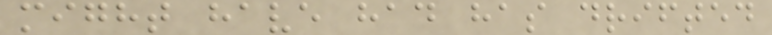might have had has drifted
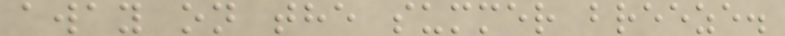away on the summer breeze.
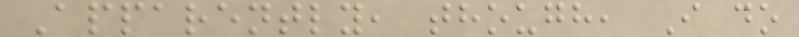Apparently, though, I do
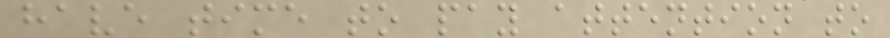have time to pay attention to
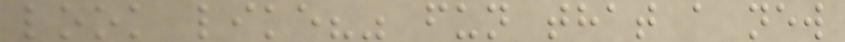look like?" fun that a new
